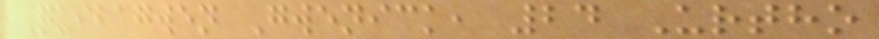Quibagwen Gwenick, 24 Urtho
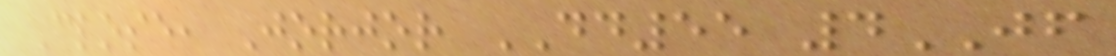Close, Jorjor DD55 4JF
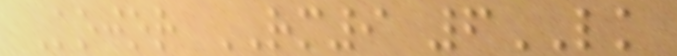Kojor RM9 6LK
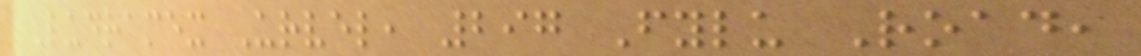Ludramex Urvel, 297 Fylu Road,
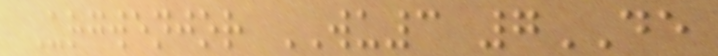Urgwenjor WU3 7DE
